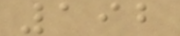192
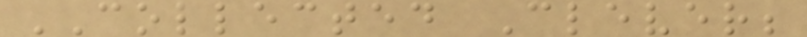COLLECTED Clever;
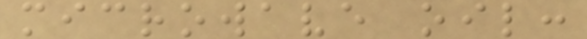microwave oil:
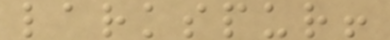larkspur!
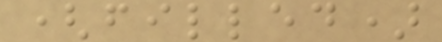(filled)
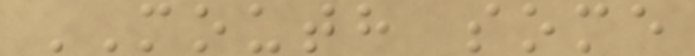MOUTH some
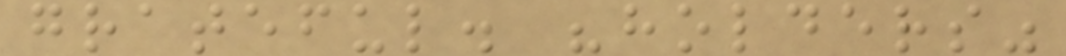grateful. "holders"
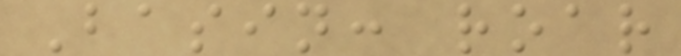Basin: roar
